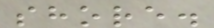shore.
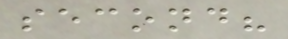second?
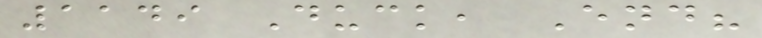1149 Duck, End?
